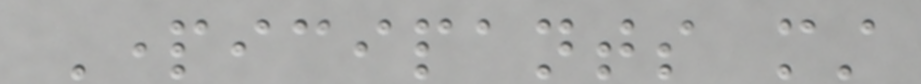Participants must
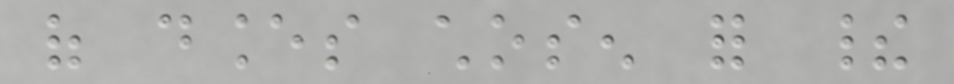of dances chosen for their
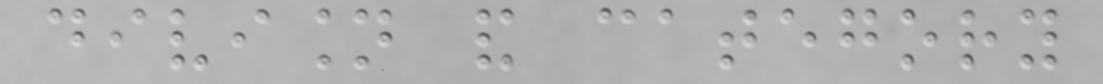division and category
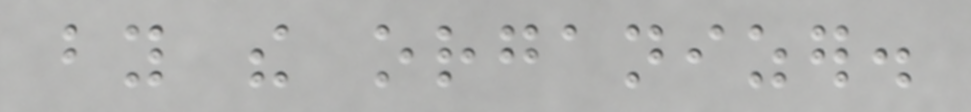by the organizer.
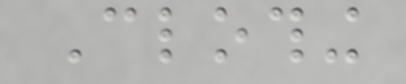Clothing
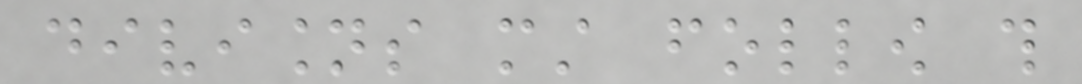divisions must follow this
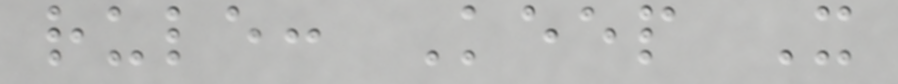rule: Keep It
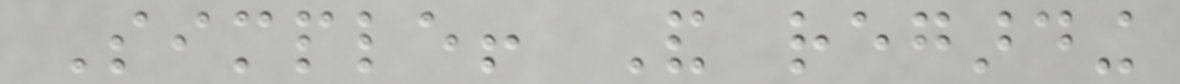Simple! And regarding
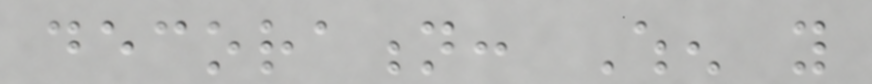decoration: When you
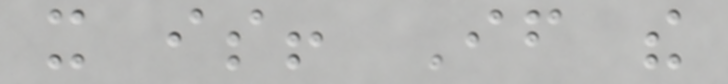it is! If the
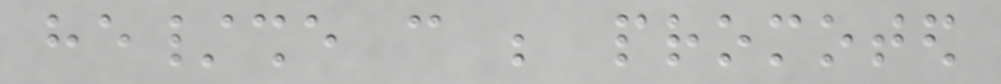he/she can be promoted
